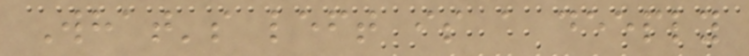What's left is a deeply
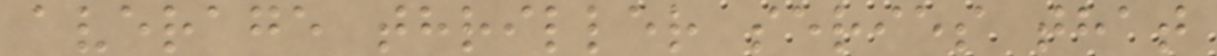average thriller series that
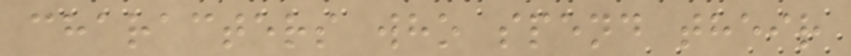characters who spend their
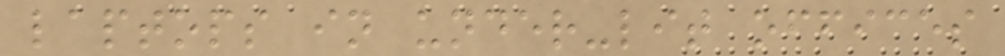laptops in under-lit offices
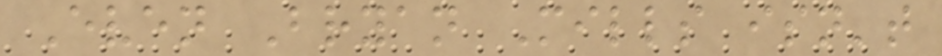Even Bryan Mills isn't
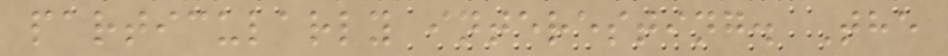particularly interesting. The
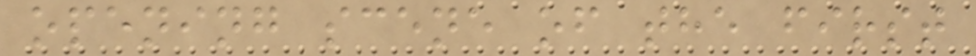opening scene of the first
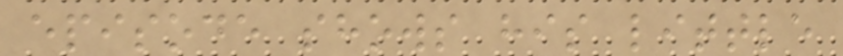episode shows his little
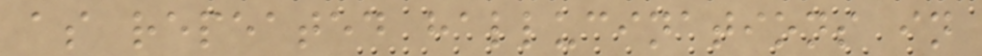as repeated hallucinations in
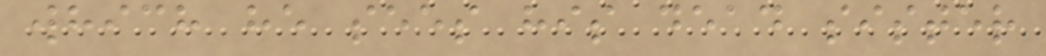which he sees his dead sister
